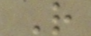R
